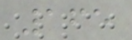165
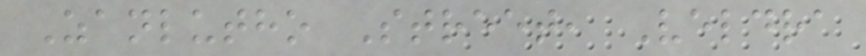Zanlutho Street, Veldra
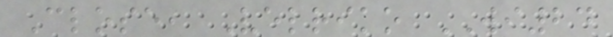Close, Velriko WI24
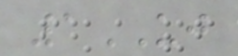1UJ
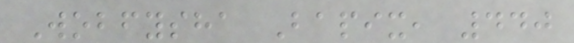Wobfysha Bapix, 440
